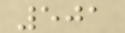501
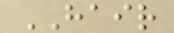HAIR
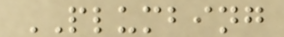PLUMBING
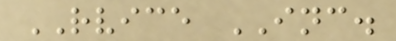RVICE INC.
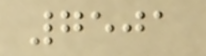7501
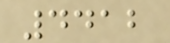4412
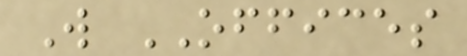W OFFICES
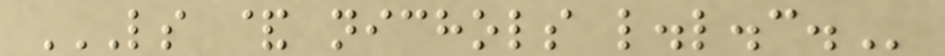LS & NICHOLS L.L.C.
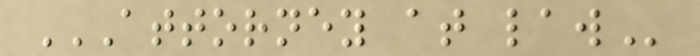ATTORNEY AT LAW
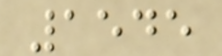1545
